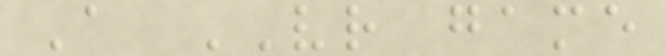A VR game
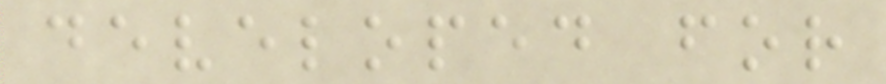developed for
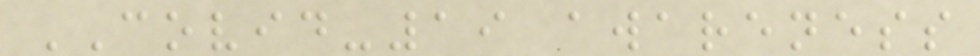COVID-19 awareness
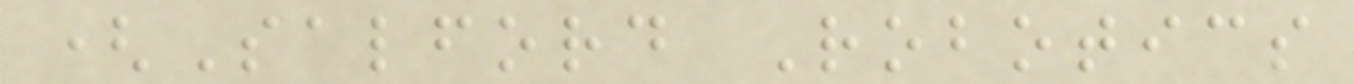(Salford Robotics
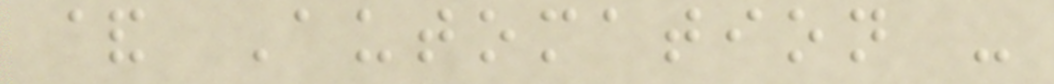& Automation -
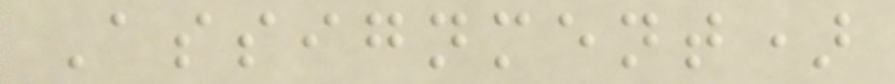Assignment)
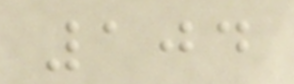104
